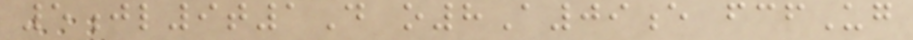5jl9t1D o8A09e fcfUg
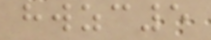hwzc5
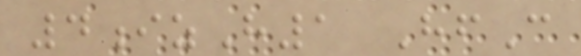4izH1 HfC
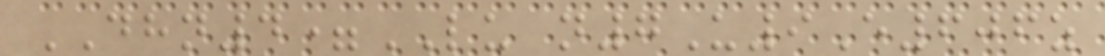DHN4=LU n7U9E606z
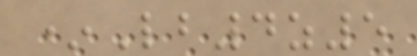*Lb4z5
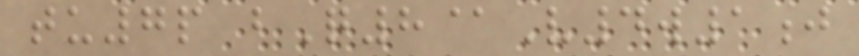tu7p bQ8@V4w1j
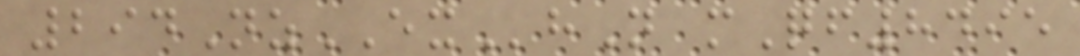294NzEXhN mQf8495
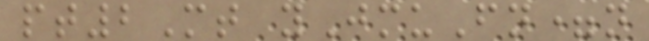pt2Mt yJmuFn=n
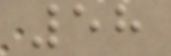58
